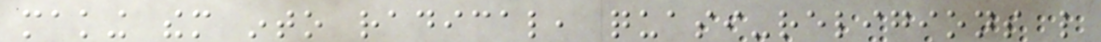making them into radical, quasi-religions like
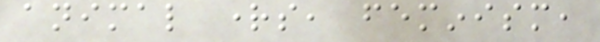animal rights, feminism,
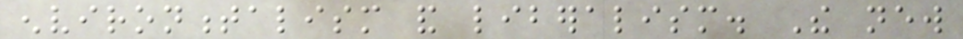environmentalism and liberalism. The new
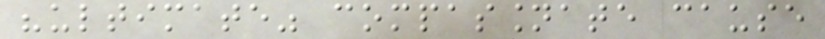"ultimate" compassionate cause
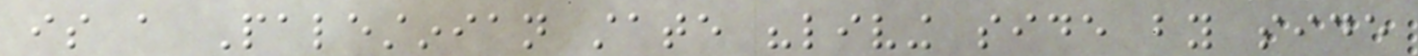is a Palestinian state "living side by side
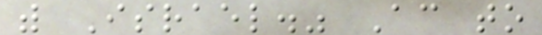with Israel." According to
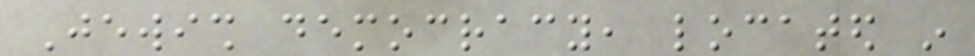Jewish democracy, located in
